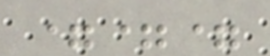===
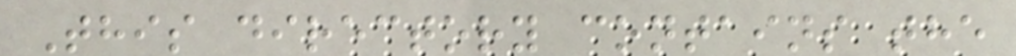This directory contains the
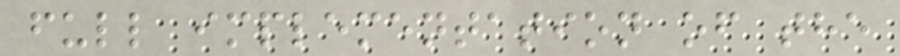full implementation of the
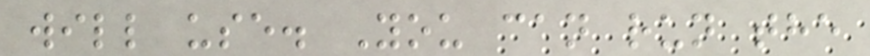will use. You can run the
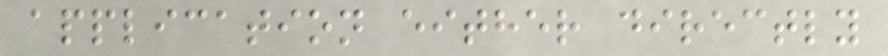application either directly
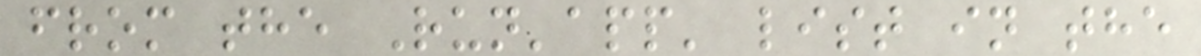from the Run'app' list in the
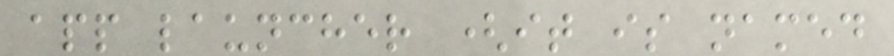app launcher (it is named
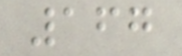167
